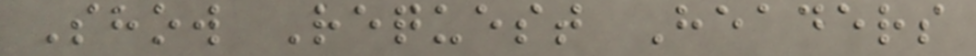Show Request Headers
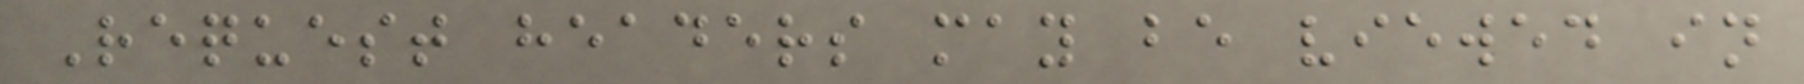Request headers may be viewed in
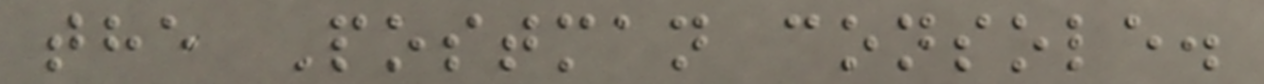the Postman console.
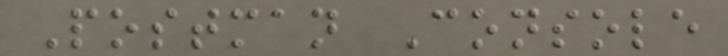Postman Console
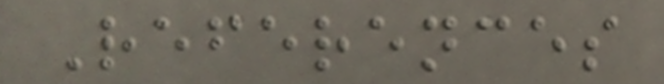References
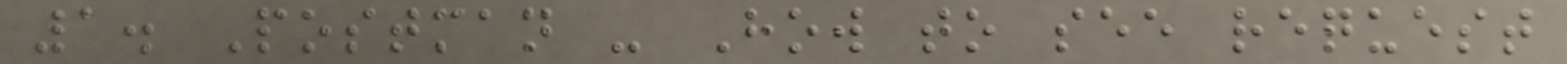1. Postman - How to see request
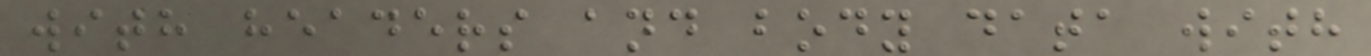with headers and body data with
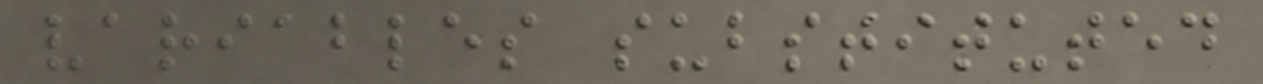variables substituted
